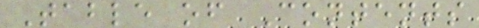Table of Contents
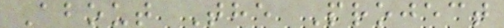About The Project
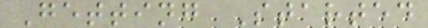Getting Started
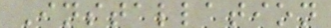Installation
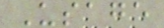Usage
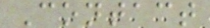Contact
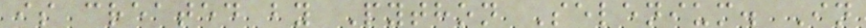is created by Python Selenium. In
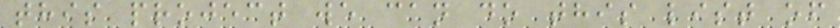this project we can do this list of
